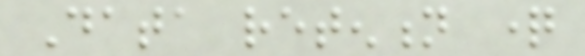Data retention question
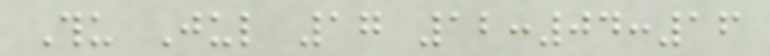Thu Jul 17 12:04:16
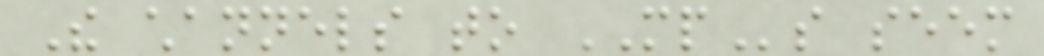The channels to MPs seem
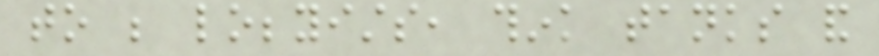to be lobbyists, think tanks and
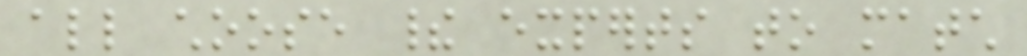all choose their experts to match
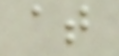at
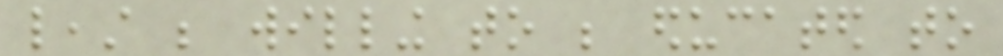least be willing to be educated to
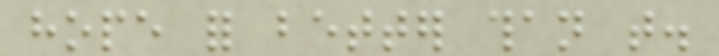hope for better than that.
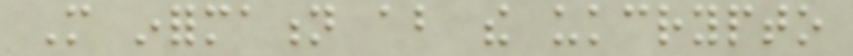More information about the ukcrypto
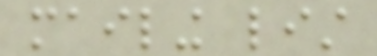mailing list
